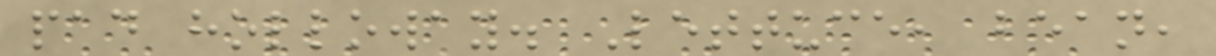pad holloway. Lettuce, bean,
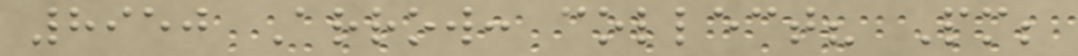8950 Arrow: collect? Pm;
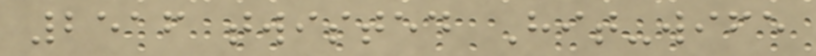2516 twisted Hit-wife
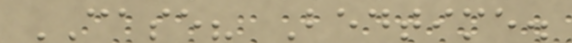CASE? Bedtime.
